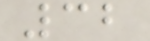32
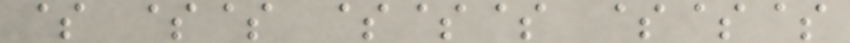$ $$ $$$ $$$
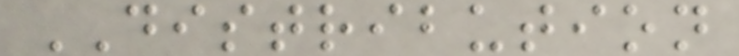DISTRIBUTION
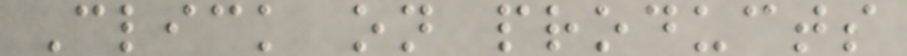Click on products
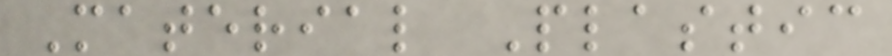Material Plastic
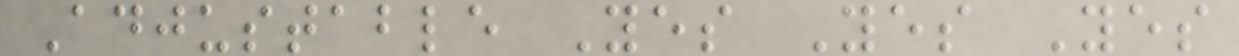Adjustable Yes Yes Yes
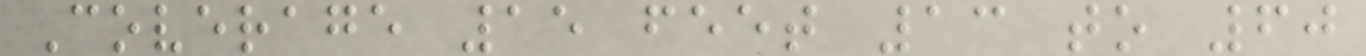Coverage 15 feet 13 to 60
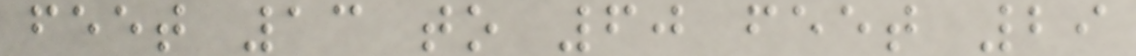feet 13 to 60 feet 29
